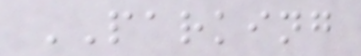PARKING
